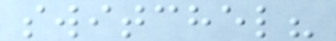switchel?
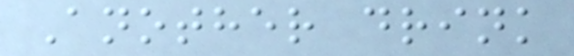Another drink
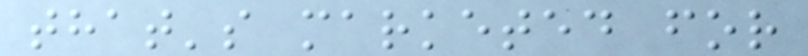that's marketed for
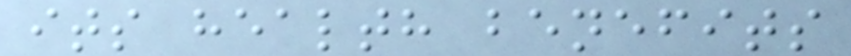its health benefits
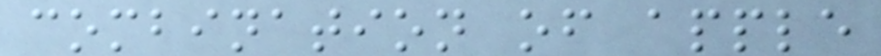combination of apple
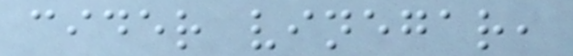cider vinegar,
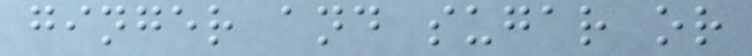ginger and sugar or
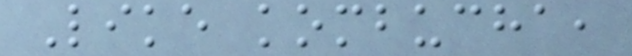Like kombucha,
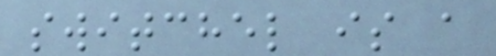switchel is a
